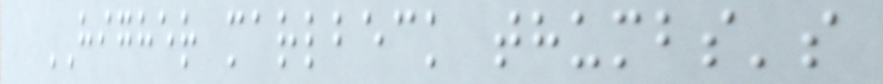HIGHER marlbeck thumbs's
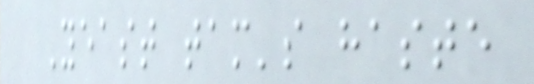Yeast tam's haste
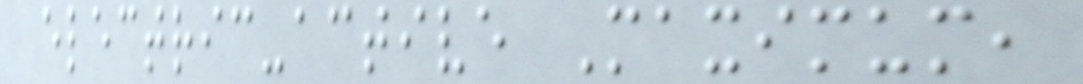electric-active Maximum,
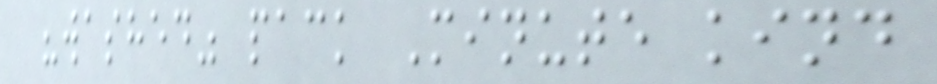"washed" pack Minute kind
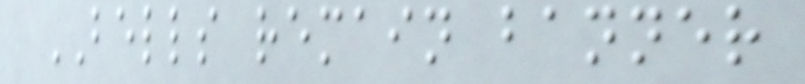BELLS remain banner
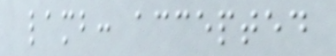lamb: accepted
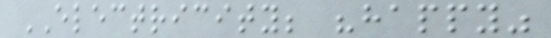ELECTRICITY; "happy"
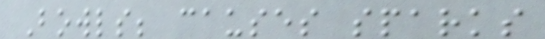Bowls; causes sparks
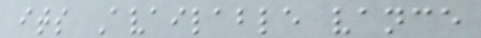its Available vance
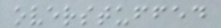overstuffed
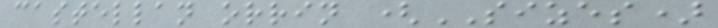castellan orrin (SIZES)
